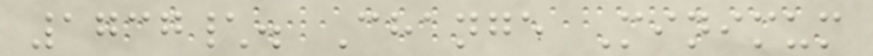1737\. Change Minimum
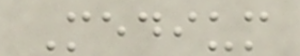Medium
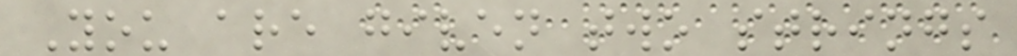You are given two strings
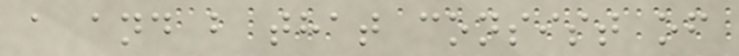a and b that consist of
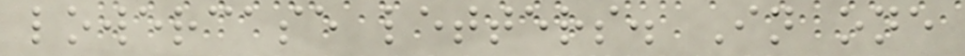lowercase letters. In one
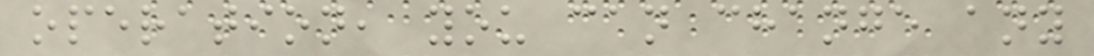operation, you can change any
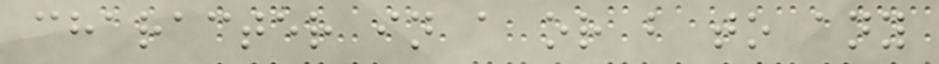character in a or b to any
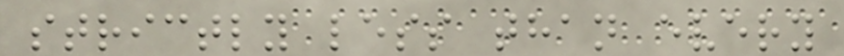strictly less than every
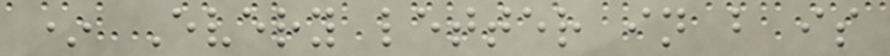* Every letter in b is
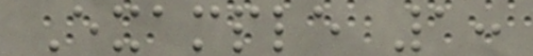Example 1:
